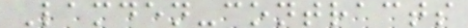Lamden-contracts
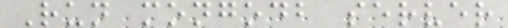Run mongodb server
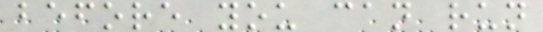before you can run
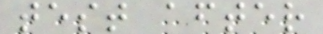test after
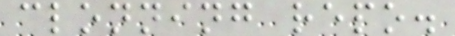clonning repo.
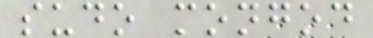sudo mongod
